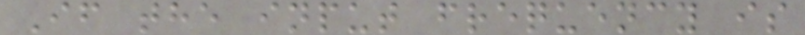If the input frequency is
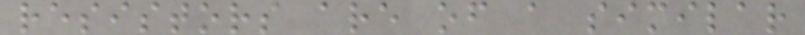resistors are of a similar
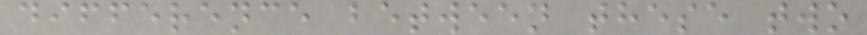difference between these two
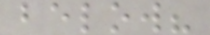below?
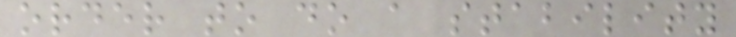order to do a stability
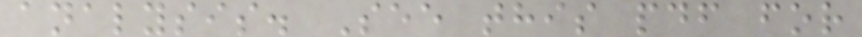analysis. See this pdf for
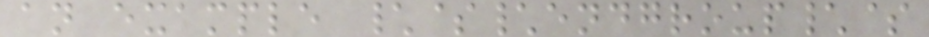an example \$\endgroup\$
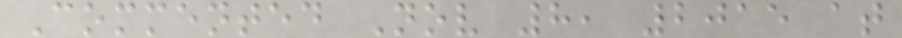Commented Nov 8, 2015 at
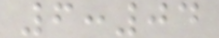6:04
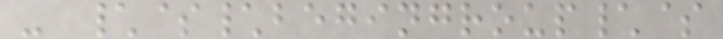- \$\begingroup\$
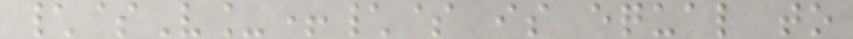\$V_+\$ is equal to
